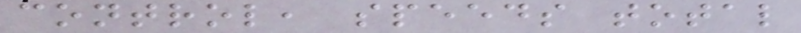control, speeds total
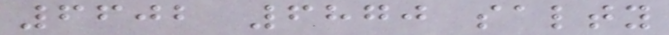6602 6870 salty
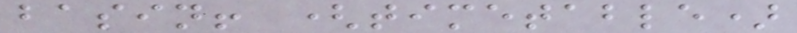basin! (timetable)
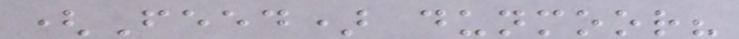(Feed) dunmoor?
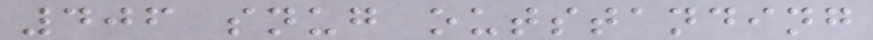406 snug outstanding
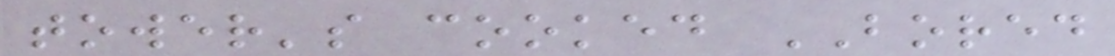tower's cooked BORED
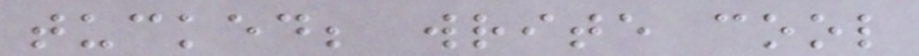tucked; write cool
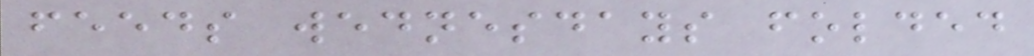feeds wednesdays folded
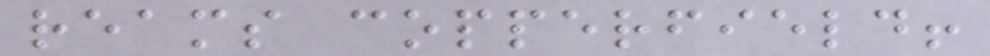reams copperfield!
